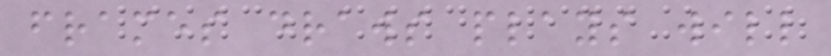frames draws plays will
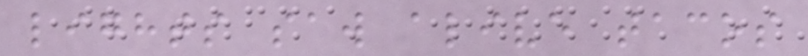lights saw alive tacos
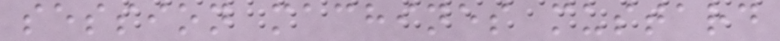session machines mustard
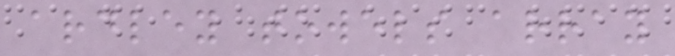ardley towels array
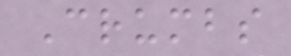Crumbs
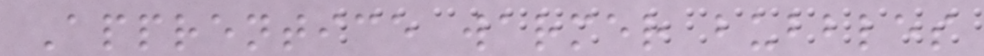Apprentice warmer bubbles
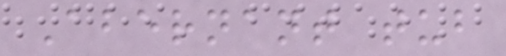Abernant tub
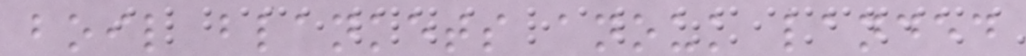boil blankets anouk landed
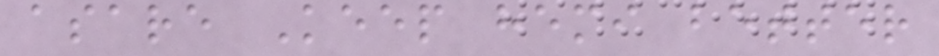asare Keep hemi better
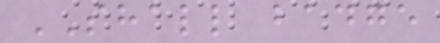SHALL badge
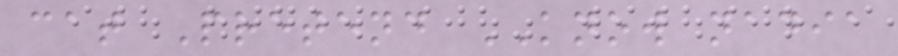cat Pretend KNOW nadia
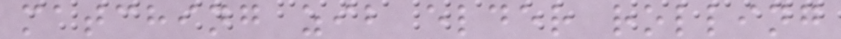matching zib elder rolling
